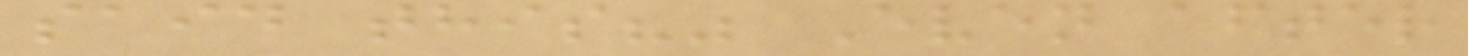said this?" Even after
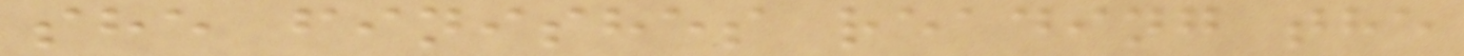she finishes reading the
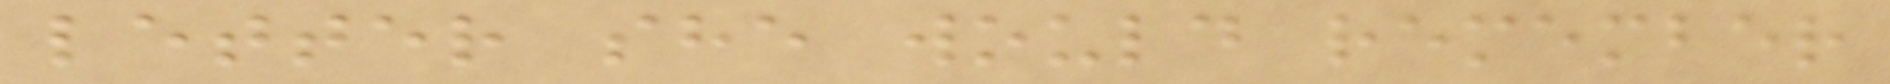letter she would remember
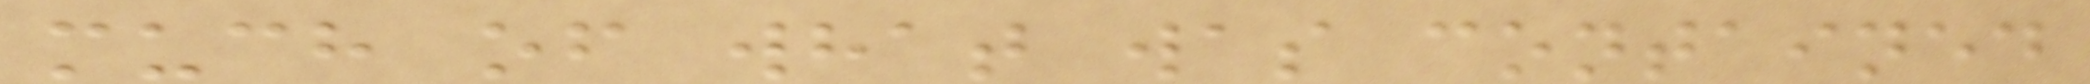much of what was contained
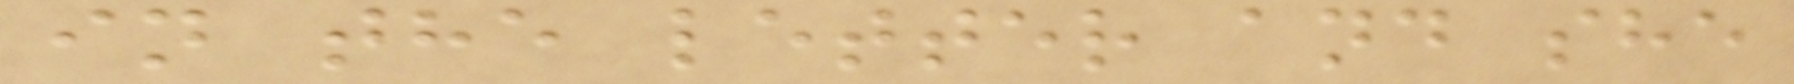in the letter and she
